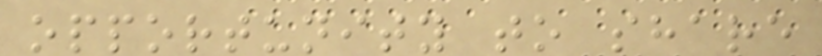opportunity to share
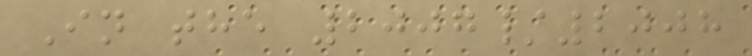In the 2007/2008
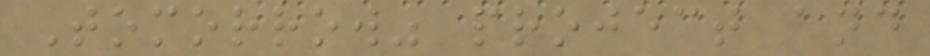Tomorrow" project and
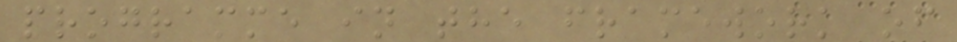programme in the framework of
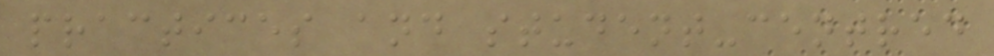practices and student-centred
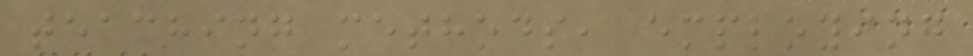teaching methods, employing
